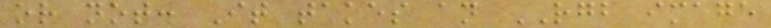or not. It takes an RGB image
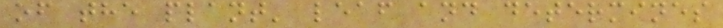of the plant' leaf and determines
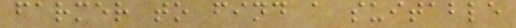farmer to find a suitable
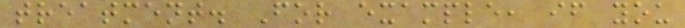treatment. For example, if you
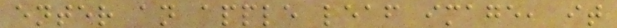enter an apple leaf image, it
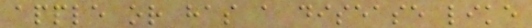apple or has a disease like
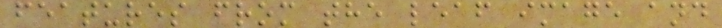features from the leaf image and
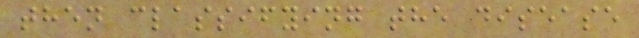then classifying the disease
